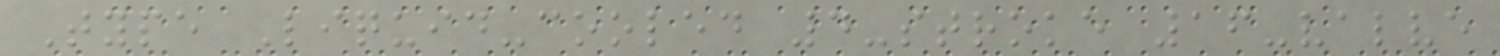Type Liquid-cooled 4-stroke 16-valve
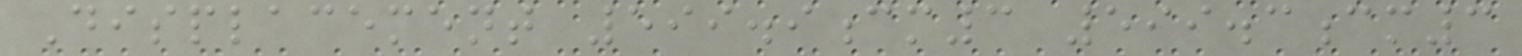Displacement 599.9cm3 599.3cm3
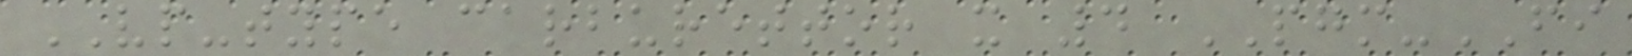VP-type carburettor x 4 PGM-FI
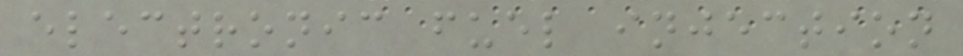electronic fuel injection
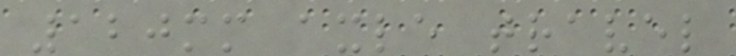120mm axle travel
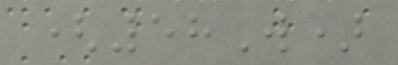(58W)
